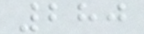280
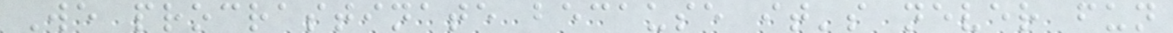We procrastinate because it's never fun
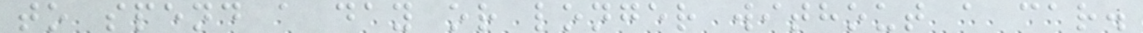to spend a day or longer without a car.
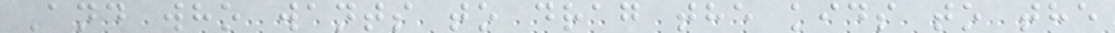And who wants to drag the kids to the
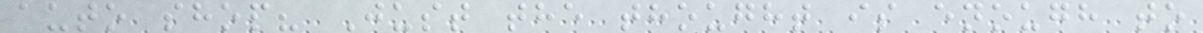auto shop? Just the thought is enough to
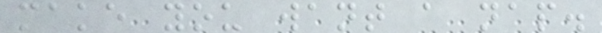make you want a nap.
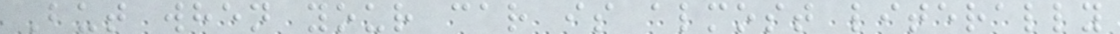But when your car is almost literally
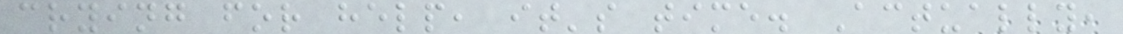crying for help, it's time. Actually,
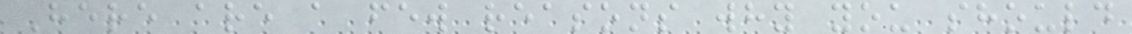Here are a few reasons why you should
